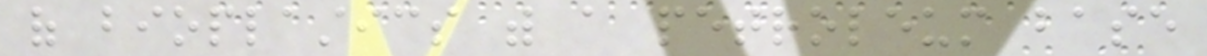of bioplastics with a petroleum base
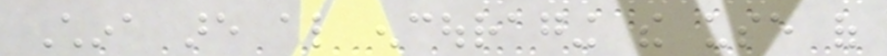China are also encouraging the use of
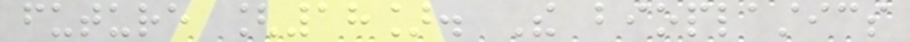future [18]. The bioplastics
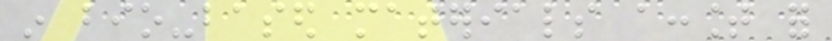in bio-based materials account for
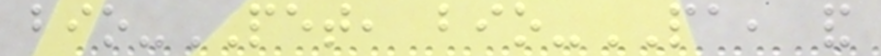bio-PET, bio-PA, and
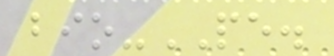bio-PE.
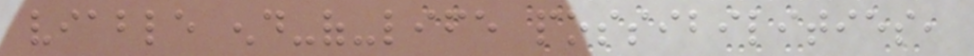viable end-of-life possibilities,
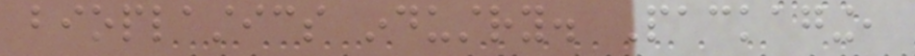bioplastics industry. Packaging,
